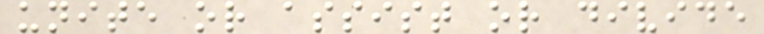unite or assist or divide
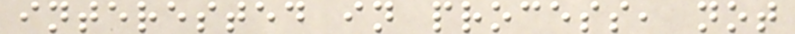interested in process, not
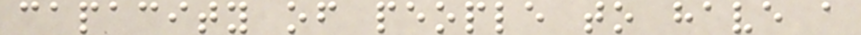capacity of people to have a
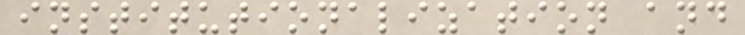institutionalization and
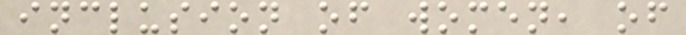inclusion of women, of
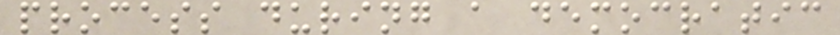process during a democratic
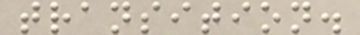transition.
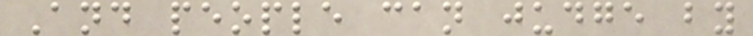And people can judge by
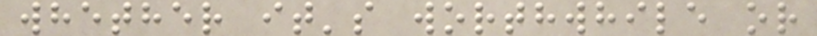whether it's worthwhile or
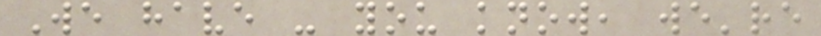We have - you know, we're
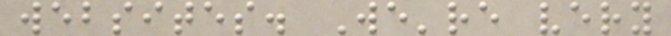websites. We're very
